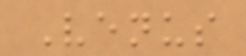Venus
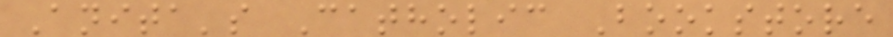Anita's Catholic Bookstore
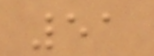51
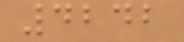4242
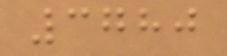3780
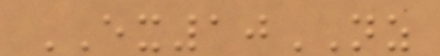EX10NZ
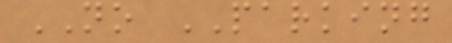NO PARKING
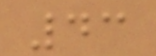43
